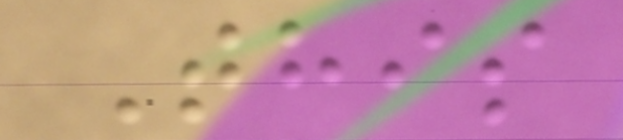This
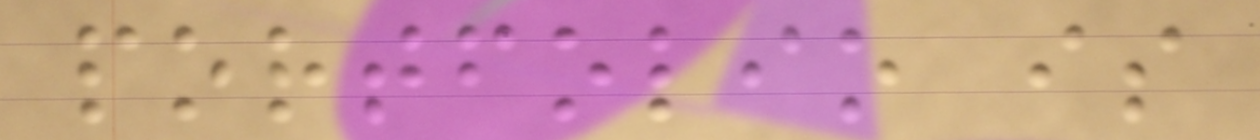portfolio is
